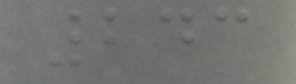243
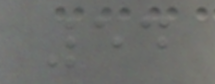54
